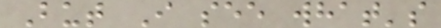But I see what's
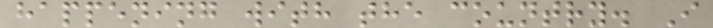happening with the country. I
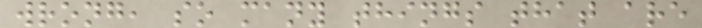wrong, so many things that are
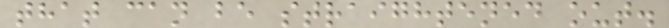that can be straightened out.
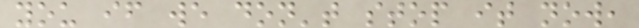you if we don't stop it now,
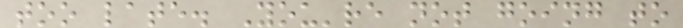too late. You're not going to
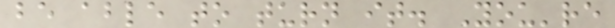be able to turn it. You're
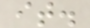it.
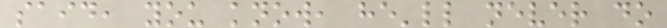said, you know, he'll never do
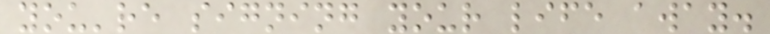you're signing your life away.
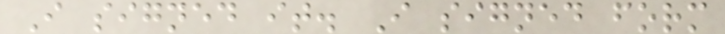I signed it. I signed form
